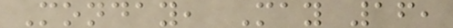Monday, May 16,
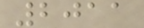2011
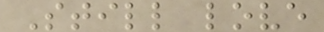Still love
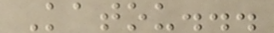Katou...
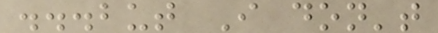...but I don't
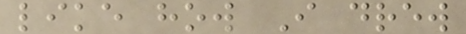like how I drew
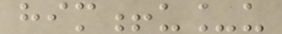him!u_u
